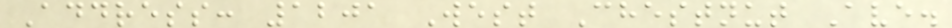Address: 1201 West Chestnut Ave.
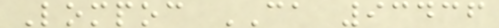Lompoc CA 93436
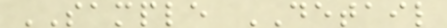SAMPLE DETAIL
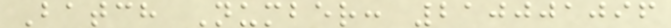Batch Number: 210001096
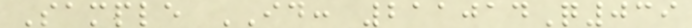Sample ID: 211014Q039
